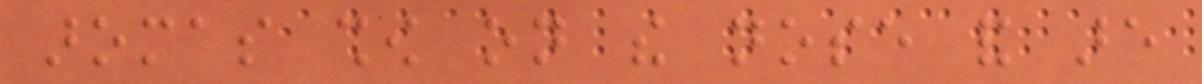aromas show on the nose and are
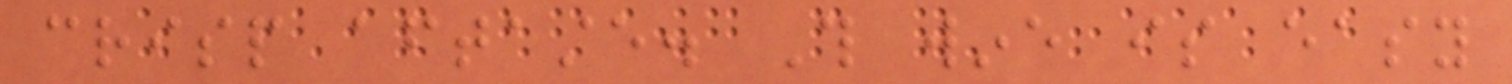crisp aftertaste. This wine is easy
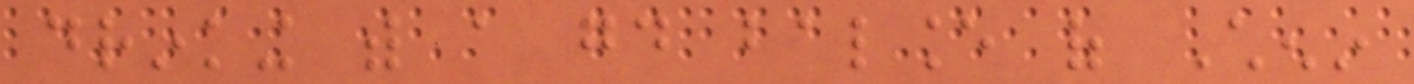drinking with a good balance of Chenin
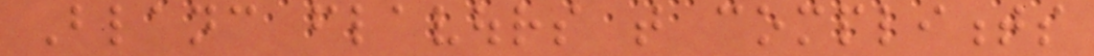Blanc flavours that compliments
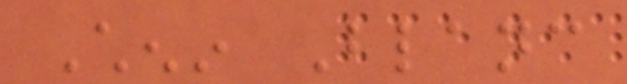Chenin Blanc
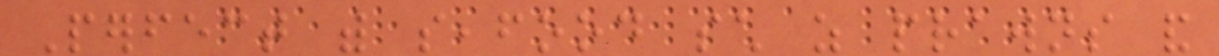Perfect with seafood such as prawns and
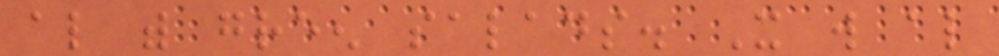also with green salads. It will also
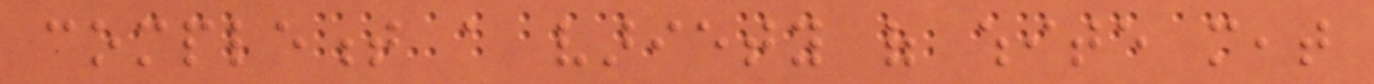complement a variety of white meat
